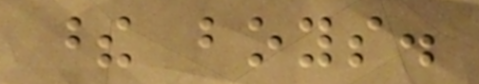these boys.
